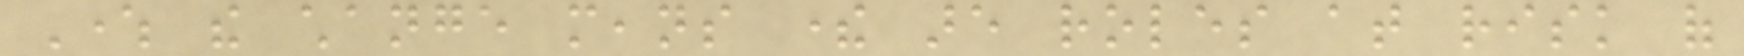Where the change means there are roles at risk of
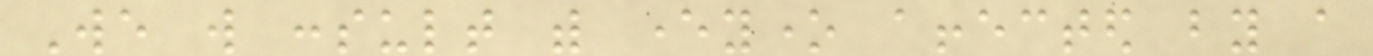We will consult with everyone affected by a
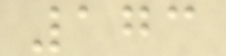173
